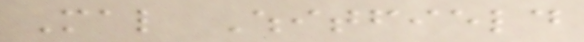Mal Whitfield
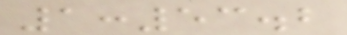1:53.2
